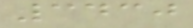3430
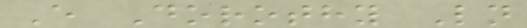E Dorothy Ln
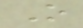O
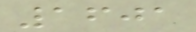1601
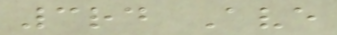3rd Ave
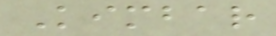Kimbar
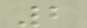2
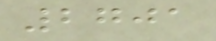2701
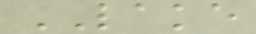LAKE
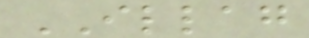ILLAG
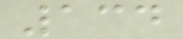134
